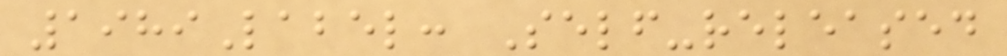1989Label: Self-released
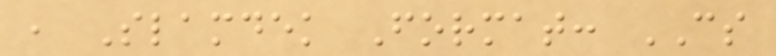, Slamdek Format: CS
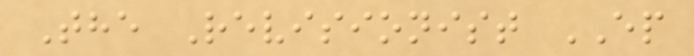The Revisionist EP
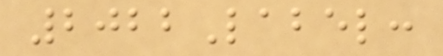2022Label:
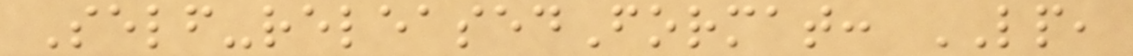Self-releasedFormat: LP,
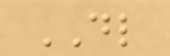DL
